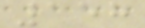158
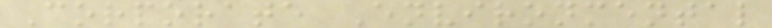Corporate Environmental
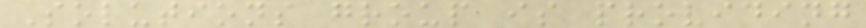Solutions group is providing
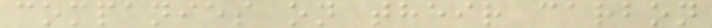companies on their carbon
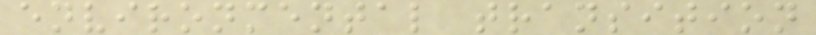environmental transition
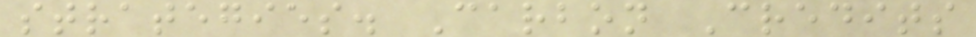strategies. Carbon Credits
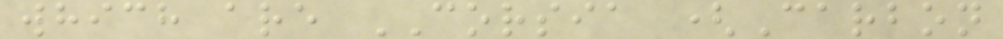which are CORSIA (Carbon
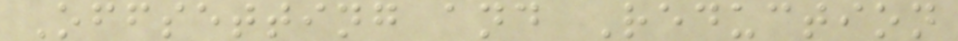Offsetting and Reduction
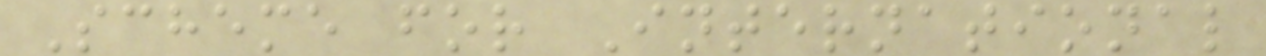Scheme for International
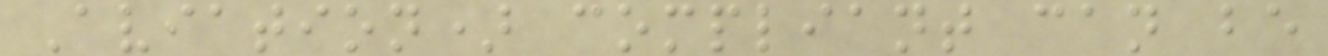Aviation) compliant can be
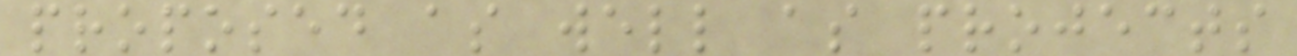proposed as well as projects
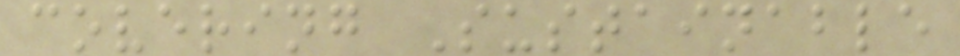covering Sustainable
